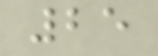25
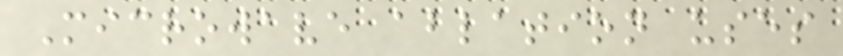Microwave ablation uses
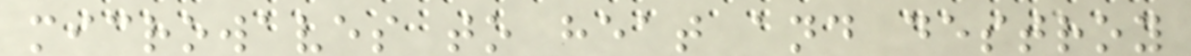microwaves to heat and destroy
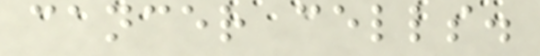cancer cells.
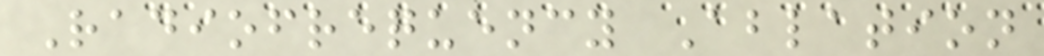Radiofrequency Ablation
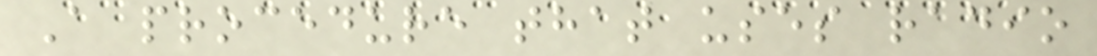A procedure that uses radio
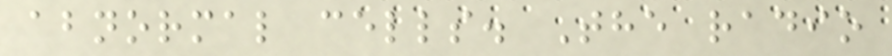abnormal cells. The radio
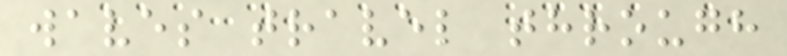waves travel through
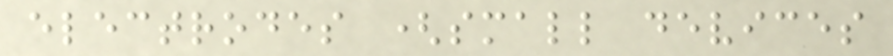electrodes (small devices
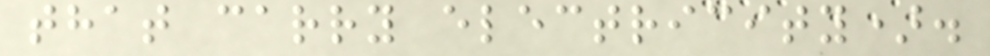that carry electricity).
